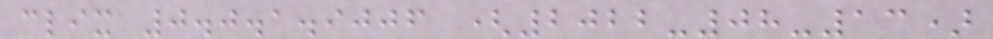clix 0.0.1.9006 (2022-08-13)
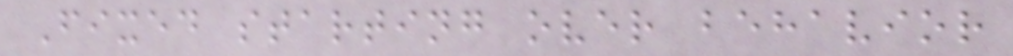Fixed starting over behavior
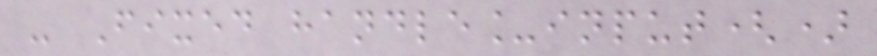- Fixed handle_input()
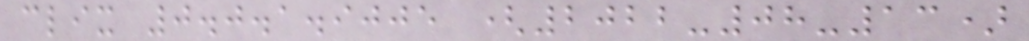clix 0.0.1.9005 (2022-08-13)
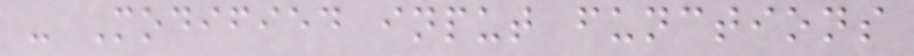- Modified input functions
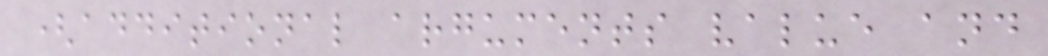(additional arguments value and
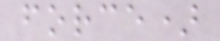force)
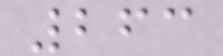263
